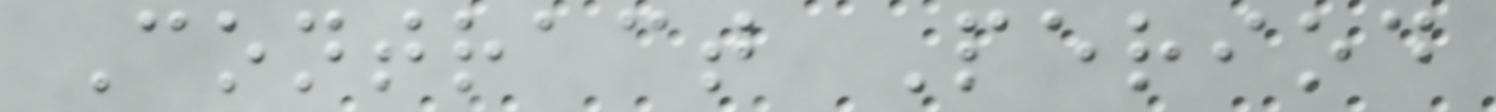Contract Period
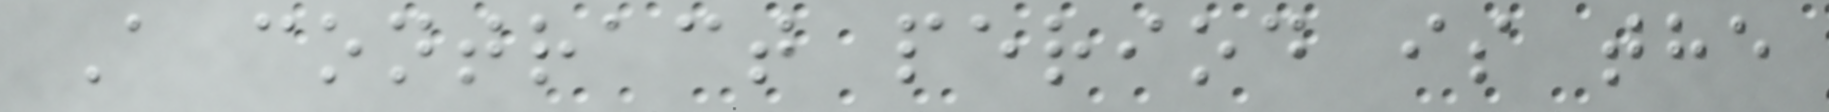A contract period is the
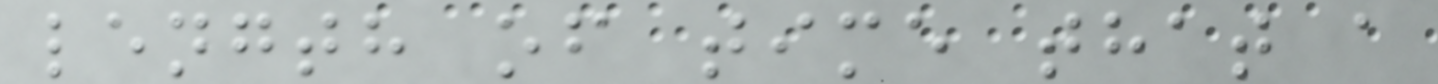length of time that a
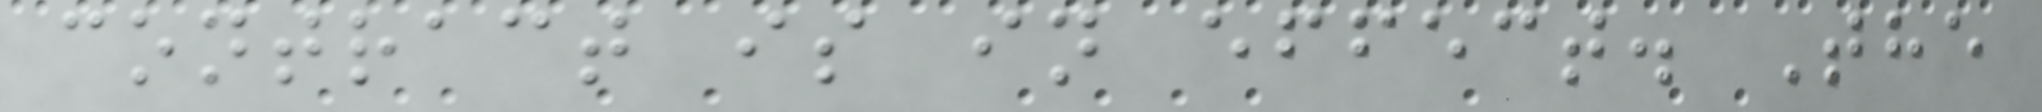contract is in effect. The
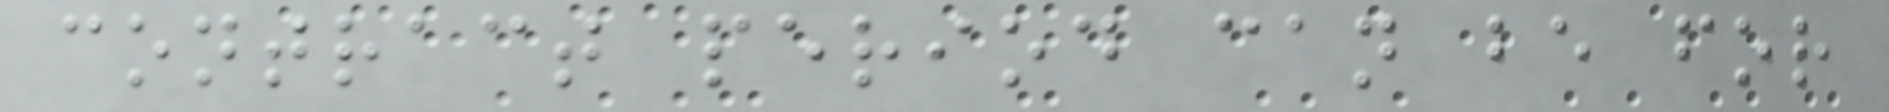contract period can be for
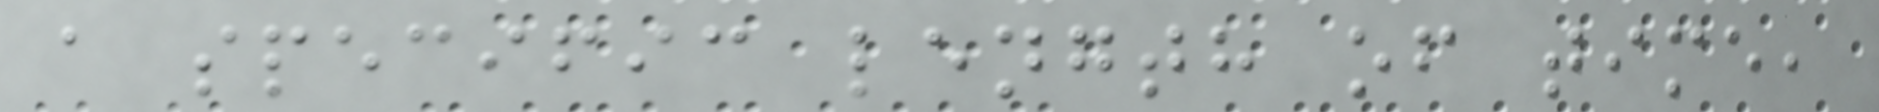a specific length of time,
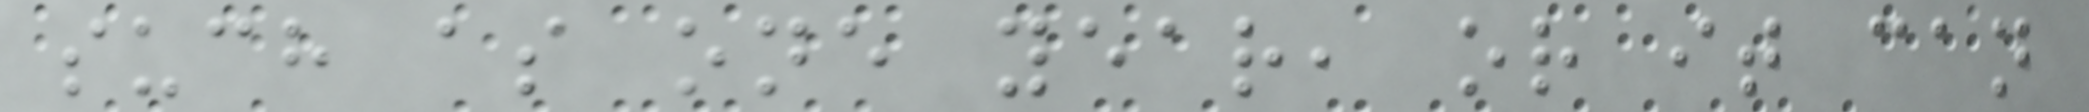such as one year, or it can
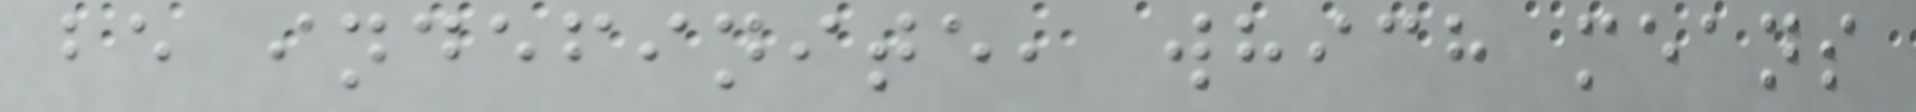be indefinite, which means
